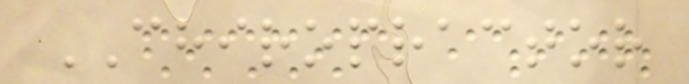CHIROPRACTOR
